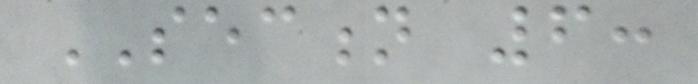SECTION 6:
